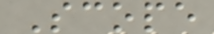Scope
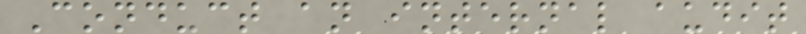Conduct an internal audit
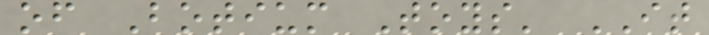of Botium Toys' IT
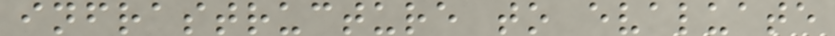infrastructure to evaluate
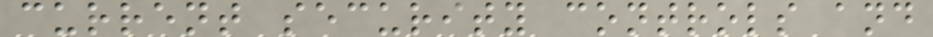current security controls and
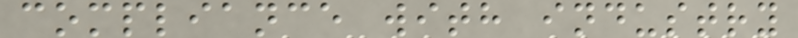compliance with industry
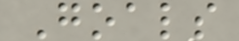Goals
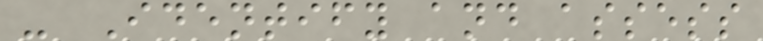- Identify and assess
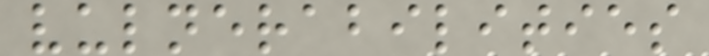vulnerabilities
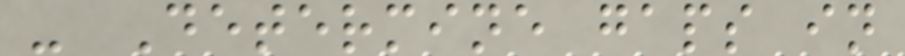- Determine gaps in
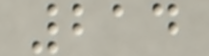214
